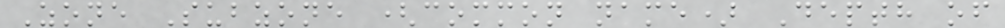Zone Subzone (common name) Depth of
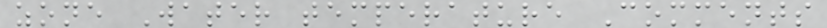zone Water temperature Comments
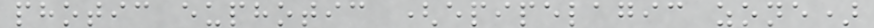photic euphotic (epipelagic zone)
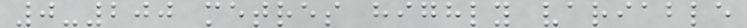0-200 metres highly variable
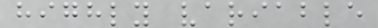highly variable
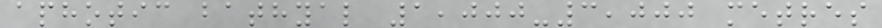aphotic bathyal 1,000-3,000 metres
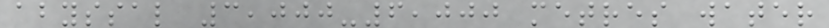abyssal 3,000-6,000 metres water
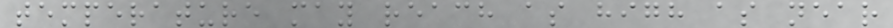temperature may reach as high as near
